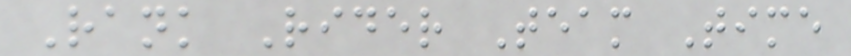Rank Rider Team Time
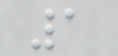1
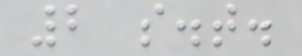2 s.t.
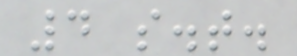4 s.t.
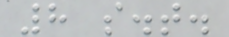8 s.t.
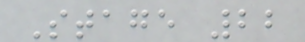Stage 22
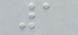1
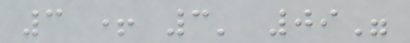3 + 3' 09"
